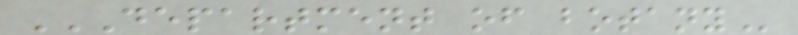DEPARTMENT OF BOTANY
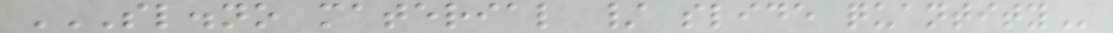SL.NO MATERIAL / SLIDE QUANTITY
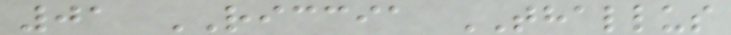01 RICCIA THALLUS
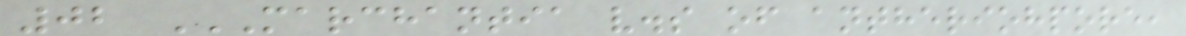02 MARCHANTIA V.S OF ANTHERIOHPORE,
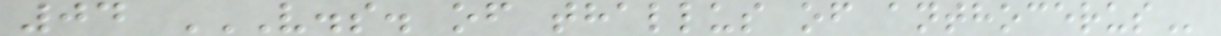04 V.S. OF THALLUS OF ANTHOCERUS
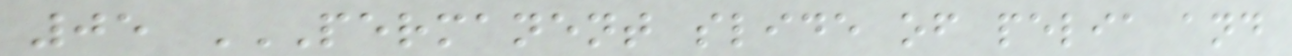05 PERMANENT SLIDE OF PELIA AND
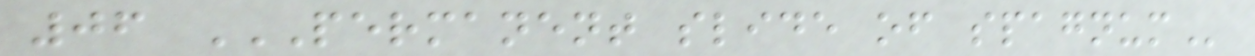06 PERMANENT SLIDE OF SPAGNUM
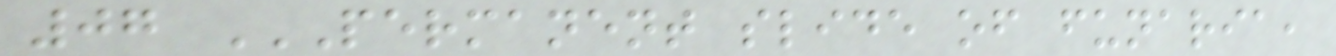07 PERMANENT SLIDE OF FUNARIA,
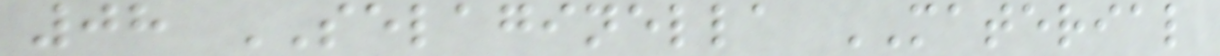08 SELAGINELLA MATERIAL
